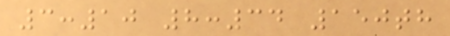3:10 8:34 150th
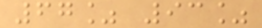67% 93%
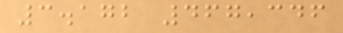3.172 467,346
